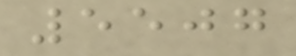5507
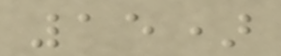15)
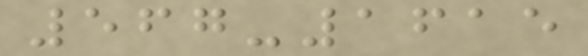567-1615
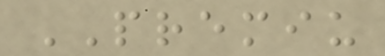PREMIU
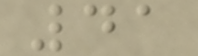41
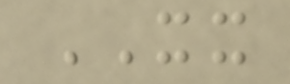XX
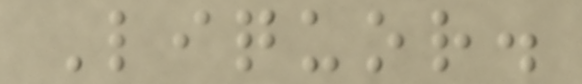Liquor.
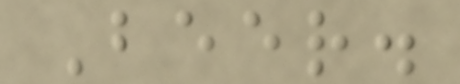Beer.
